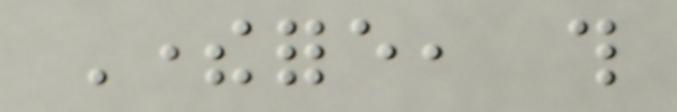Therefore, this
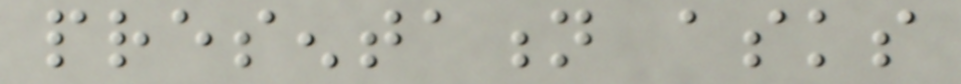presentation asks
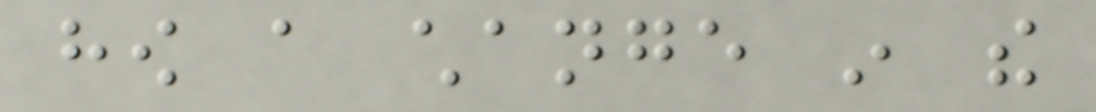how a change in the
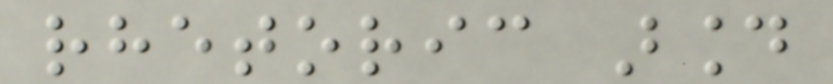rhetoric around
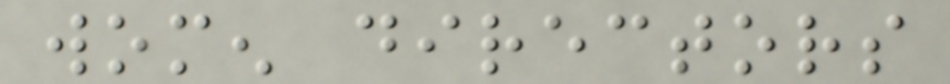women directors
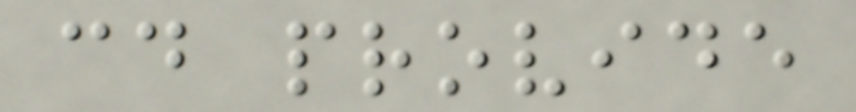could provide
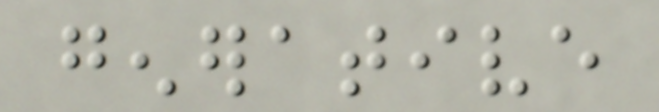generative
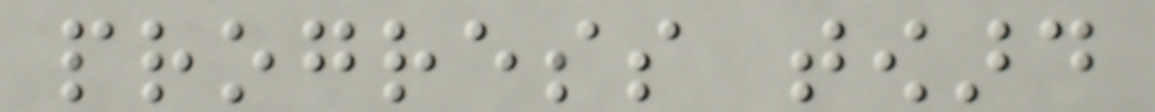progress toward
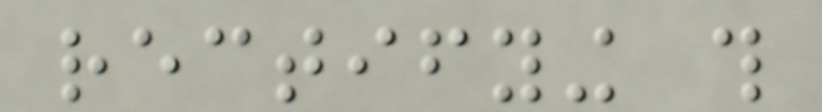rectifying this
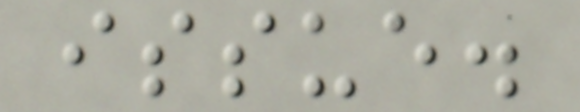issue.
